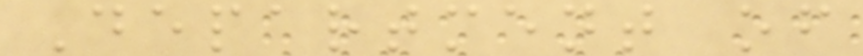Department of
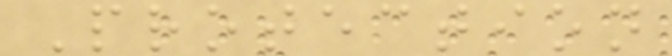Protection
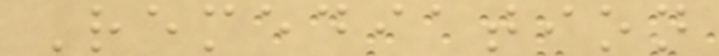Remediation
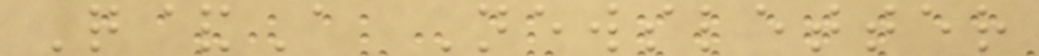Q&A Newsletter
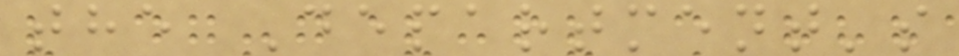the Department's
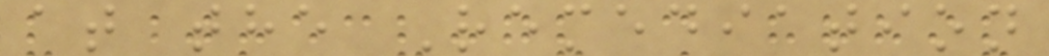at the Remediation
